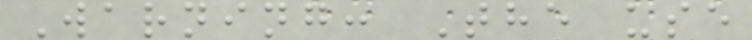Warning: The use
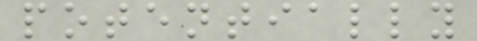potentially
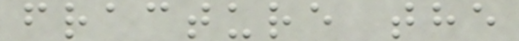fracture the
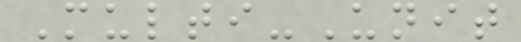Multi-Unit
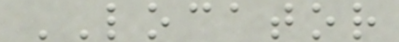LOCATOR
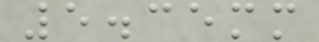5.35mm
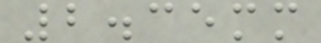2.35mm
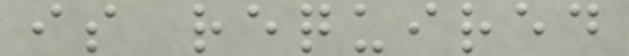is required
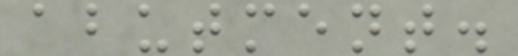abutment.
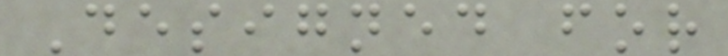Designed for
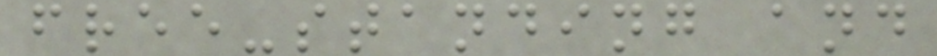free-standing and
